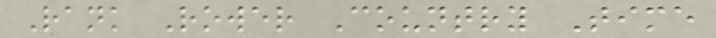Rank Rower Country Time
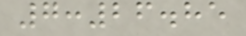7:26.85
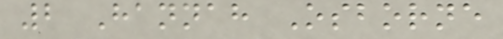2 Hannah Osborne
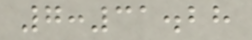7:31.28
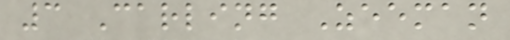3 Carling Zeeman
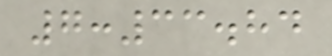7:33.84
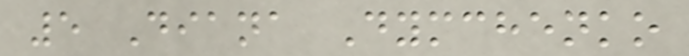5 Diana Dymchenko
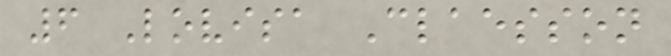6 Lovisa Claesson
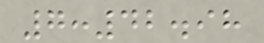7:42.98
